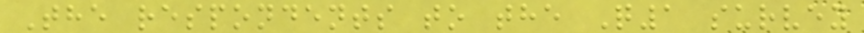The respondents to the Q1 survey
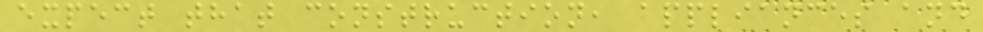expect that construction, appliances and
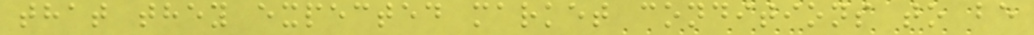that they expected market conditions to be
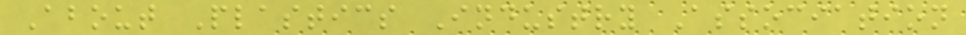About Plastics Industry Association
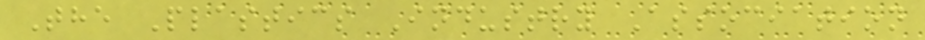The Plastics Industry Association
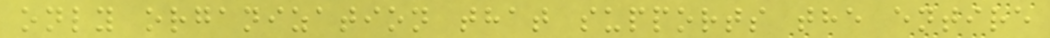only organization that supports the entire
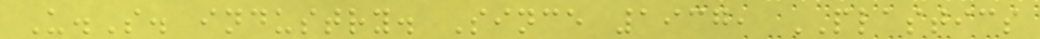U.S. industry. Since 1937, PLASTICS
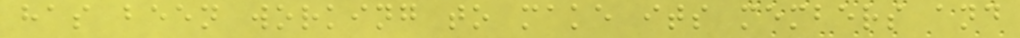has been working to make its members and
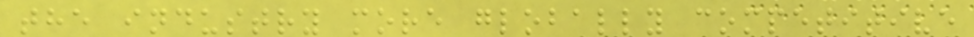the industry more globally competitive
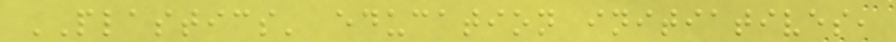PLASTICS' education initiatives,
